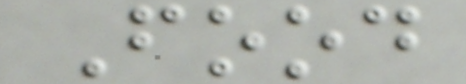Food
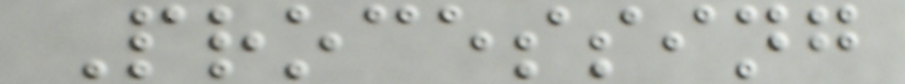Processing
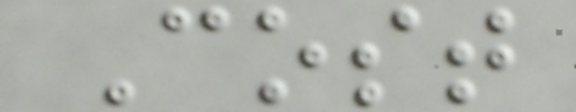Cost
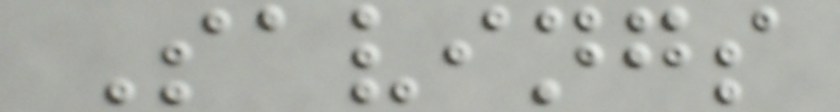Savings
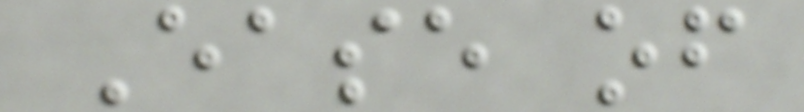Ease of
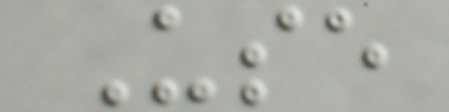Use
